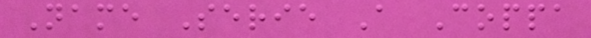Name Serie A Coppa
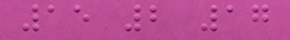15 2 17
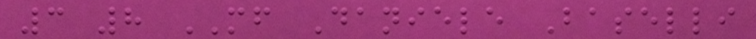3 8 MF Daniele Baselli
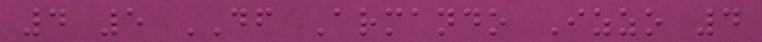4 5 DF Armando Izzo 4
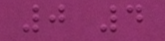0 4
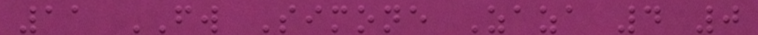11 FW Simone Zaza 4 0
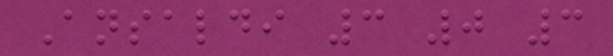Ansaldi 3 0 3
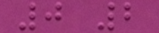0 2
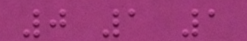0 1 1
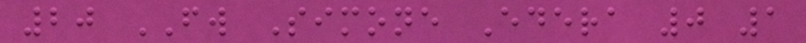20 FW Simone Edera 0 1
